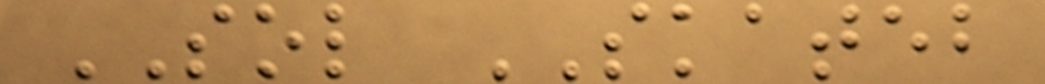SOL SKATEB
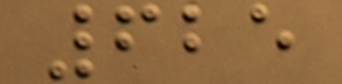625
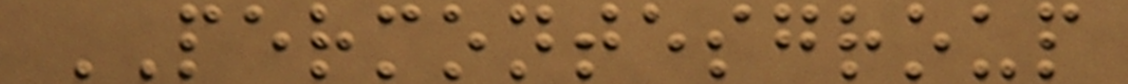PERMONTESGROUP
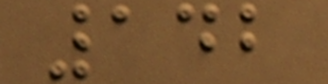142
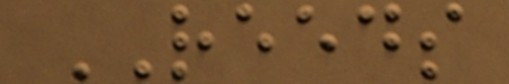REEDS
